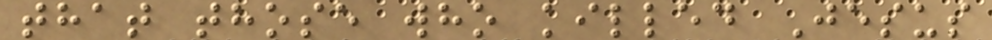that those who killed Jesus
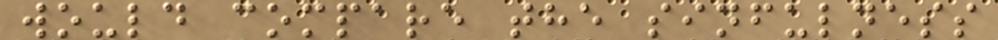would compare the sinfulness
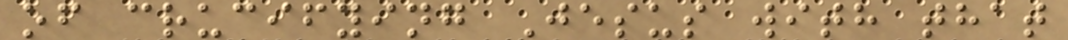of crucifying Jesus with that
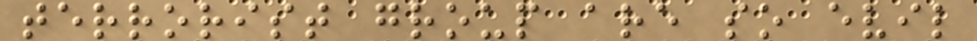terrorist group are so evil
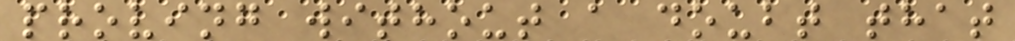proving without a doubt that
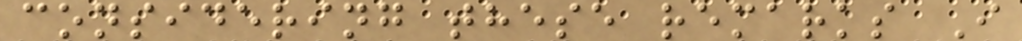considering these remarks I
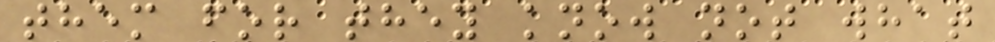them for they know not what
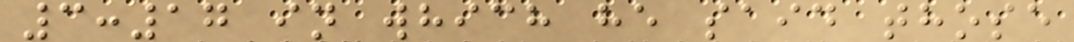3:17 in which he said those
